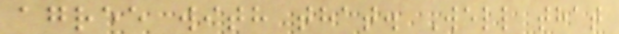agree with that. Well that
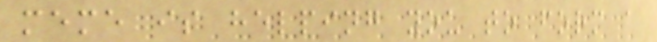meme is helping you to form a
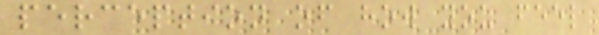perception of how you feel
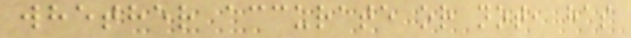whether accurate or not, has
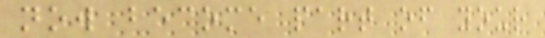now become part of your
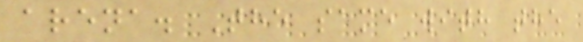arena. The same with the
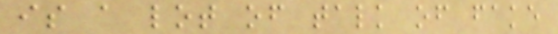is a lot of talk of fake
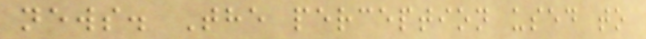news. The perception used to
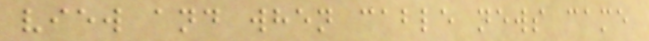view and when cable news came
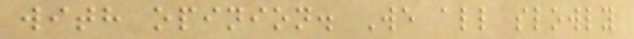with opinion. We all slowly
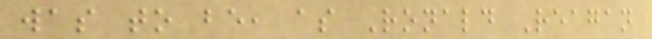was to be, as Ronald Reagan
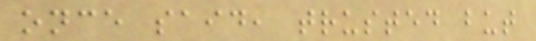once said, trusted but
